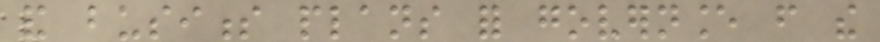and business plans for governance from the
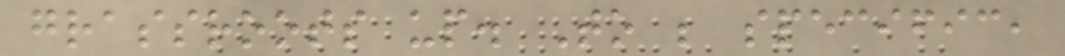grassroots up. To be specific,
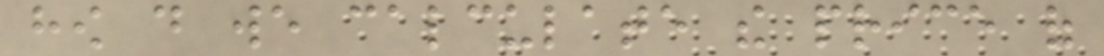how do we calculate the price of
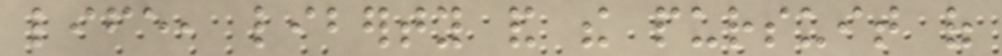life, liberty and the pursuit of
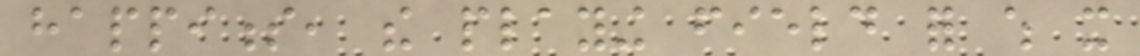happiness, the playing field for which it
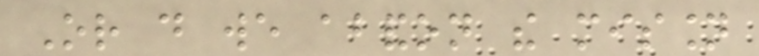Or do we abandon the mission
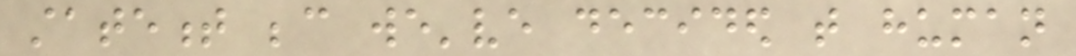statement because we've decided that human
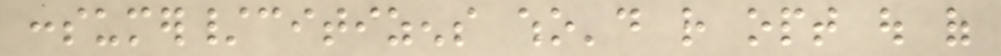consumer/citizens who'd rather opt out of
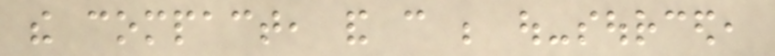the compact, and can be out-sourced,
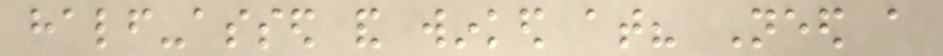half-assed and winked at? Need a
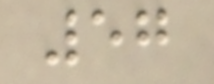57
